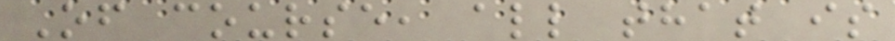Of course, all that is
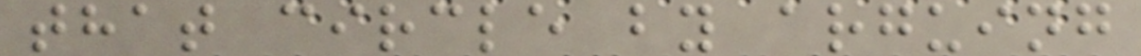that circle by arguing
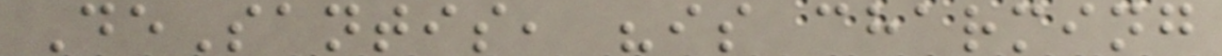DeSantis, "is charming
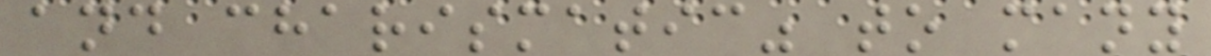and charismatic" to many
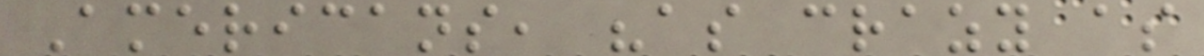Americans, "as crazy as
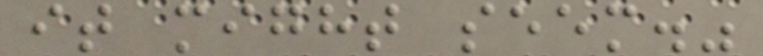it might seem."
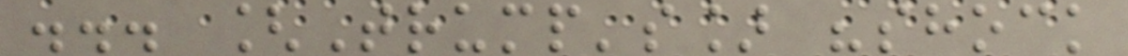... [Trump's] "shock
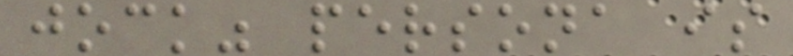jock" persona is
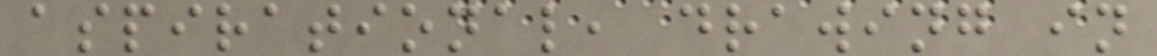aspirational, drawing in
